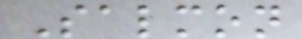Salmon
